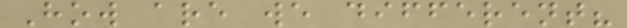How are we different?
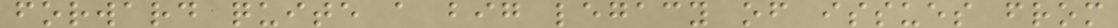forward quite a big legacy of issues from
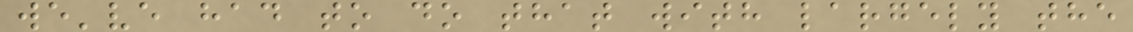we've had to do that with largely the
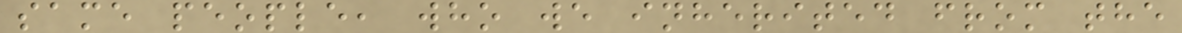same people, who we inherited from the
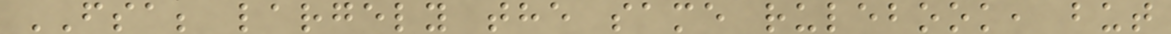FSA; largely the same rulebook, but
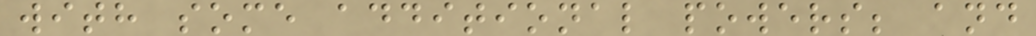with some additional powers; and
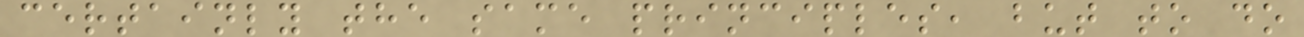certainly the same principles, but to do
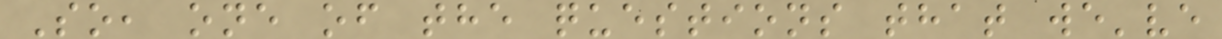So, one of the questions that we've
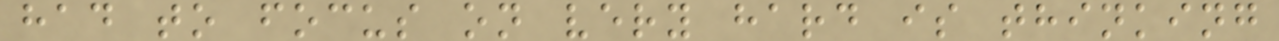had to focus on very hard is thinking
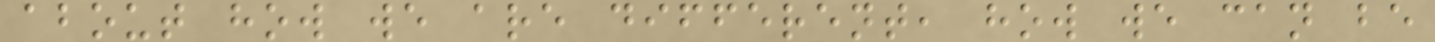about how we are different, how we can be
